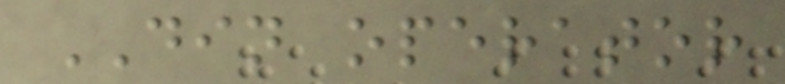DIN operator
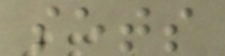sets
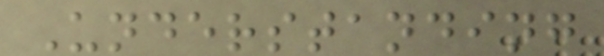Understanding
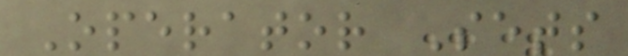Operator Sets
